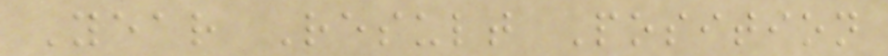Year Result Position
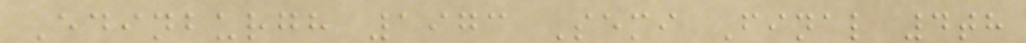Edinburgh 1973 Semi Final 4th
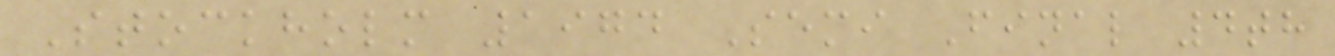Stockholm 1974 Semi Final 4th
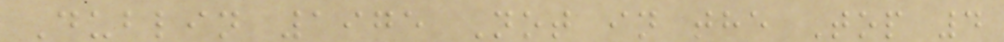Dublin 1975 Not in the Top 4
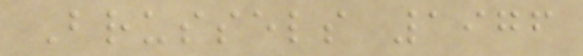Brussels 1976
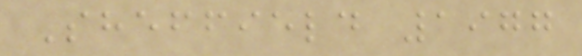Sheffield 1977
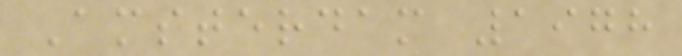Amsterdam 1978
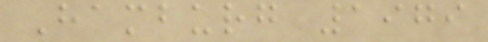Hamburg 1979
